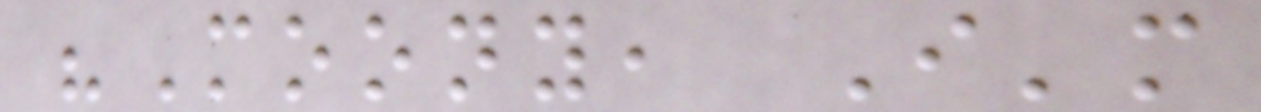"Moony, I'm
